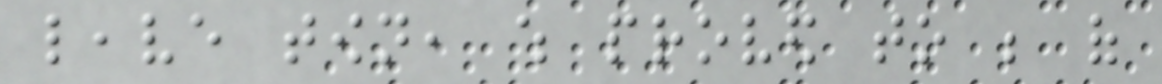leave town, which proved to be of
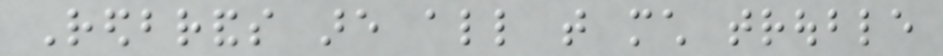Redbrands are all that much trouble
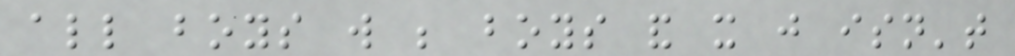all boys will be boys and it just isn't
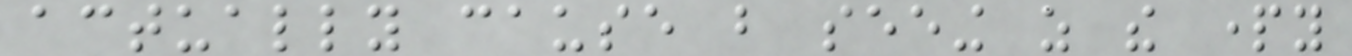actually cause but seeing as the party
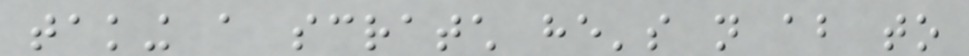taking a scratch he's not about to
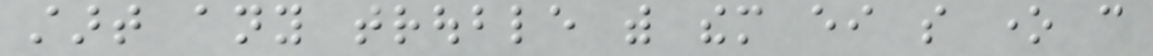start any trouble with them either so one can
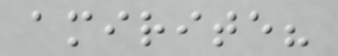amirite?
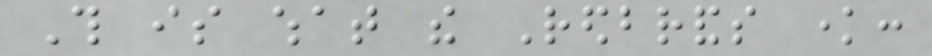This is what the Redbrands know:
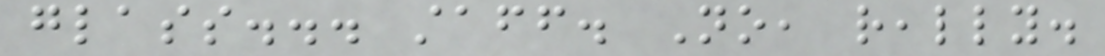glass... staff. No, really.
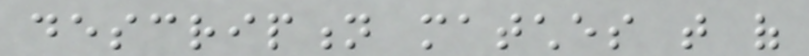description matches that of
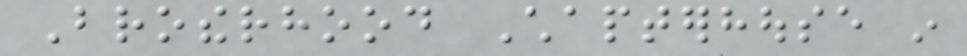Brotherhood Chapterhouse in
